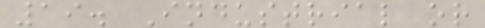19. Industrial or
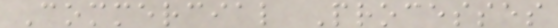Commercial Processes
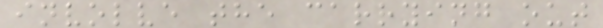involve the carrying out
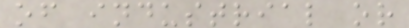of industrial or
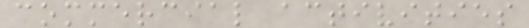commercial activities
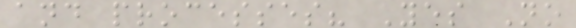and processes? Yes No
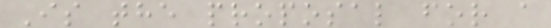Is the proposal for a
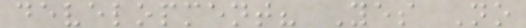development? Yes No
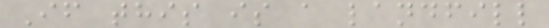If this is a landfill
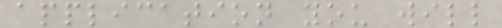application you will
